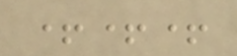+++
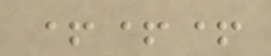+++
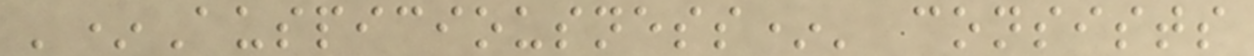'*Auspiciousness*' consists
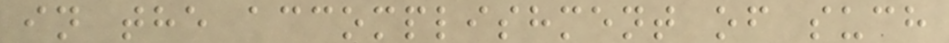in the accomplishment of such
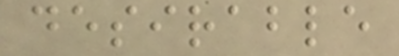desirable
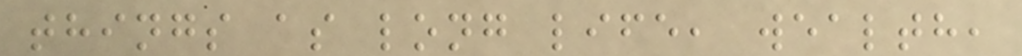things as long life, wealth,
